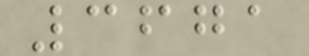3671
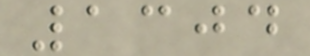1304
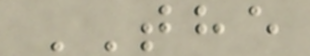THE
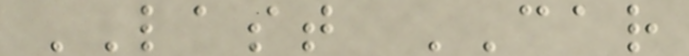LAST CAR
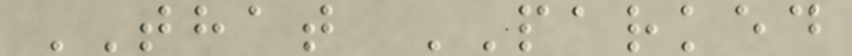THAT PARKED
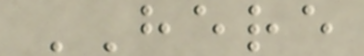HERE
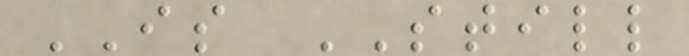IS STILL
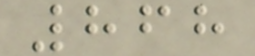868
